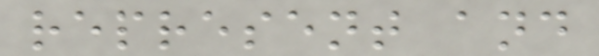represent and
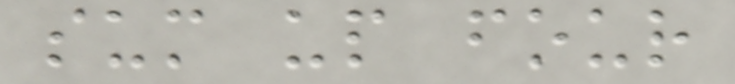sum up four
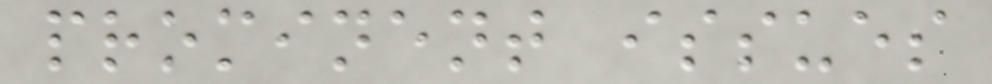prominent issues
